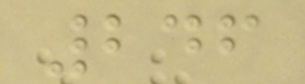246
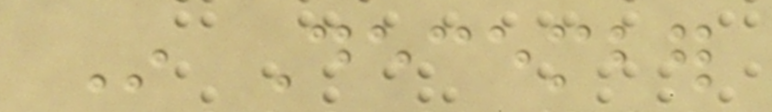In December
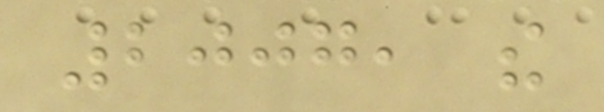2007, the
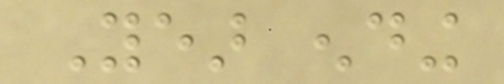Year ending
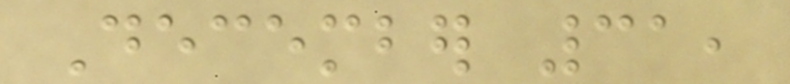December 31,
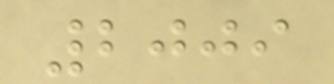2009
